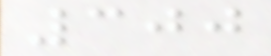300
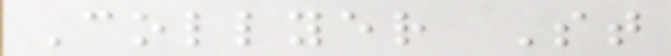Collyer St
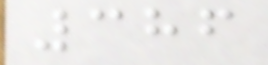386
